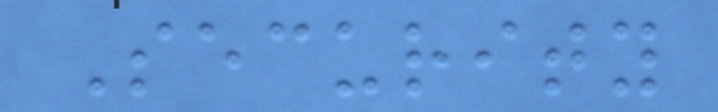Security
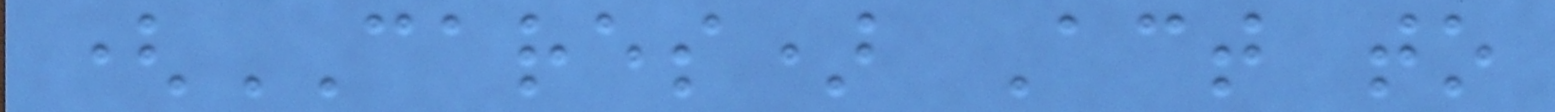(CARES) Act to
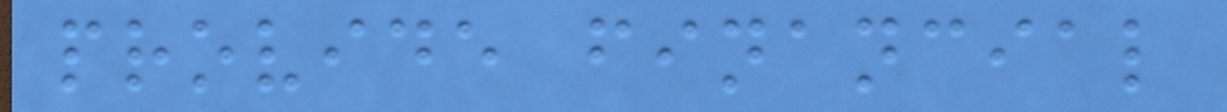provide financial
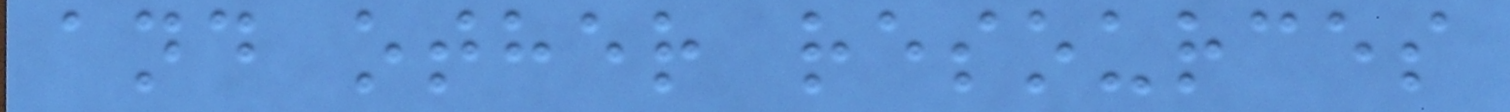and other resources
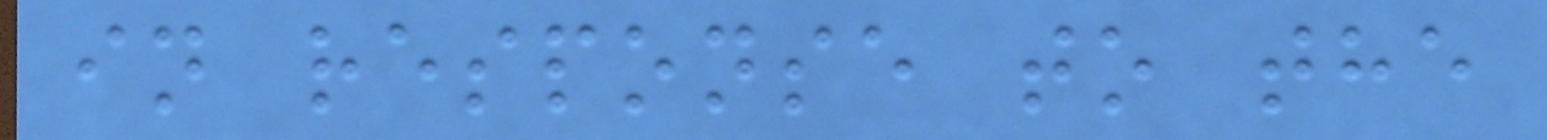in response to the
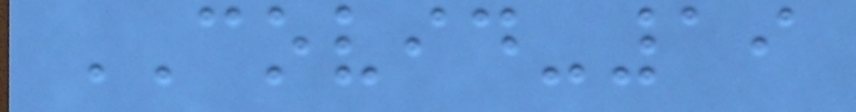COVID-19
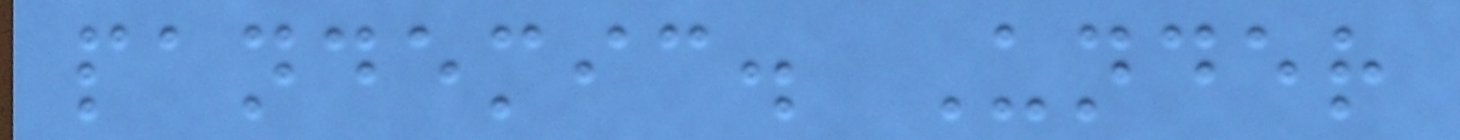pandemic. Under
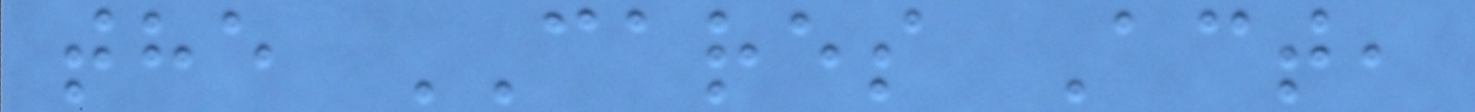the CARES Act,
